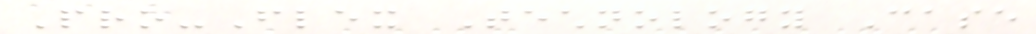Pro-Flex Technology Case
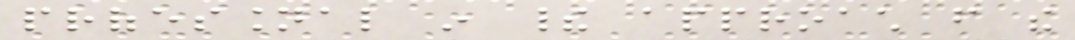professional in their approach from the
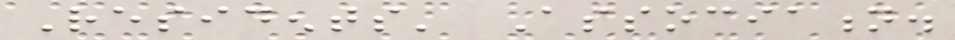Residents' Association.
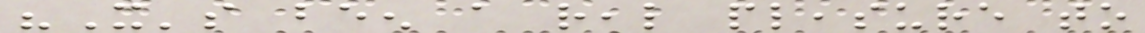"It's been a real pleasure to
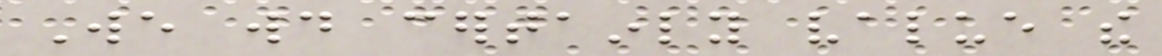We would certainly value the
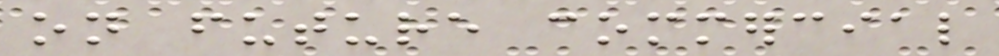on future commercial
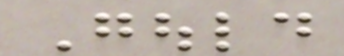Gould
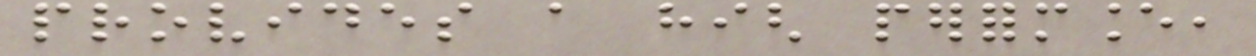provides a high performance,
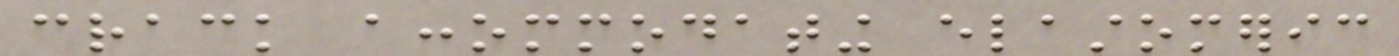crack accommodating elastomeric
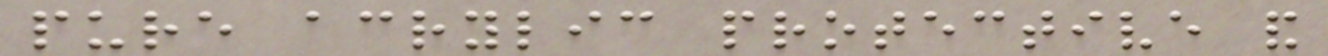pure acrylic protective and
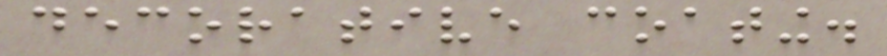decorative coating.
